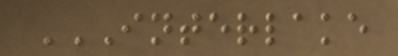INTERLAKE
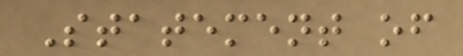Statement of
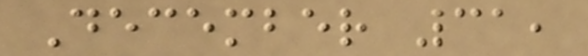December 31,
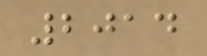2014
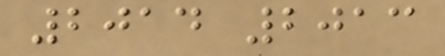2014 2013
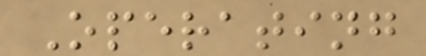Operating
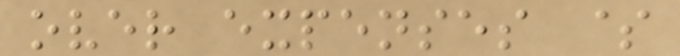over expenses $
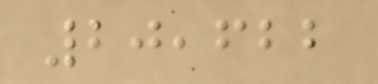20,622
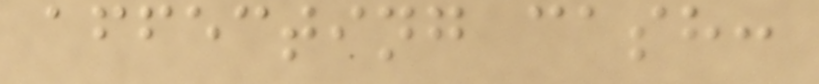affecting cash:
